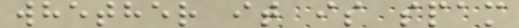whether it is spam
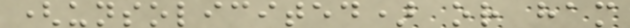(unsolicited) or ham
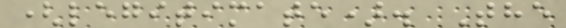(legitimate). The
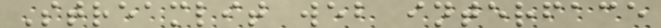Streamlit web interface
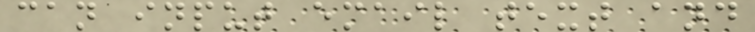can input email text and
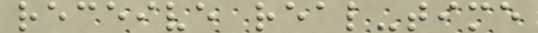receive real-time
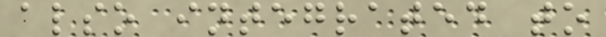also integrated to
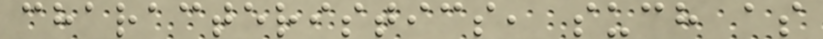characteristics, such as
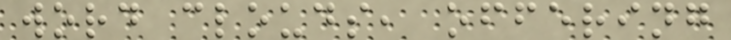word clouds, offering
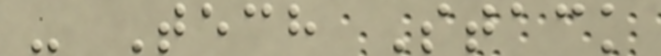- Tech Stack
